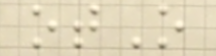otO
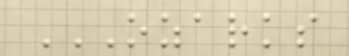OZARKS
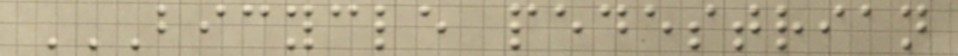BICYCLE PEDESTRIAN
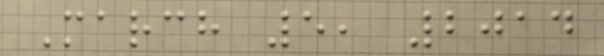March 5, 2014
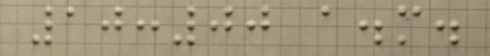10:00 a.m.
